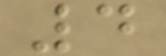4
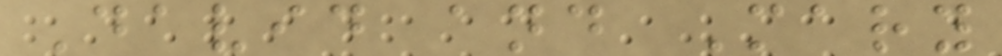David and Mary
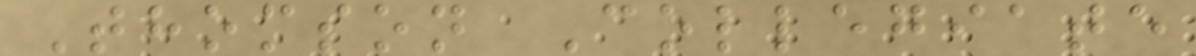Thomson Collegiate
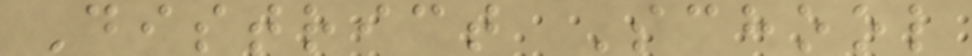District School
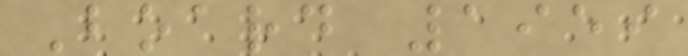Board 1959
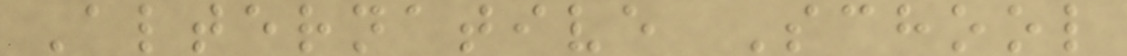Alternative School
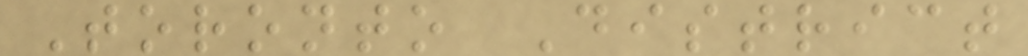Toronto District
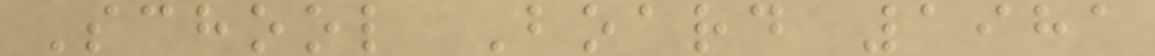School Board 1981
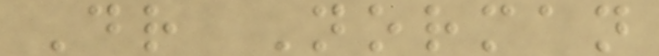Dr Norman
